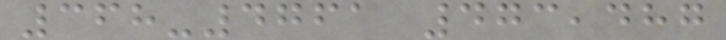368-4761 473,487
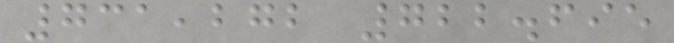731,272 722.695
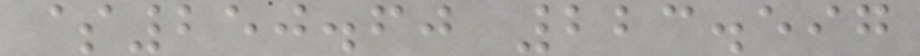$250.60 223.597
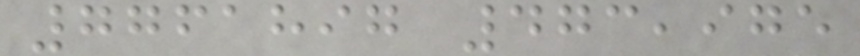7761897 473,975
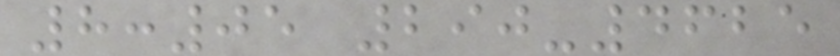8:05 290-4625
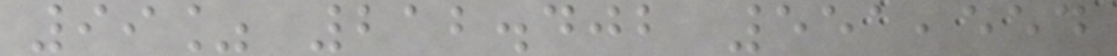99% 212.402 551,554
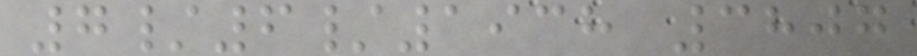7/6/1938 3807
